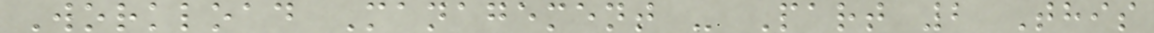Workload Management - Part 2 This
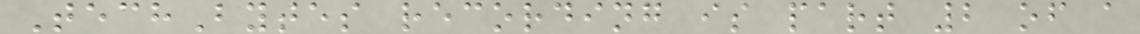TechBytes recording is part 2 of a
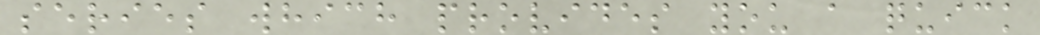series which provides you a quick
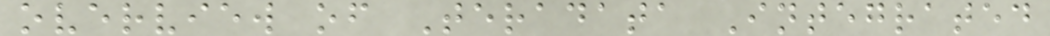overview of Teradata Integrated
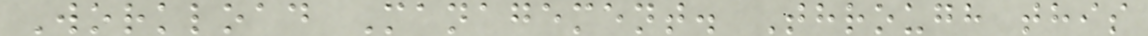Workload Management. Through this
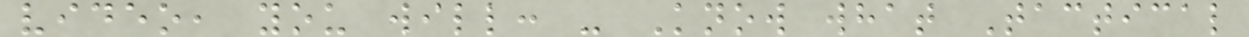video, you will: - Know what Tactical
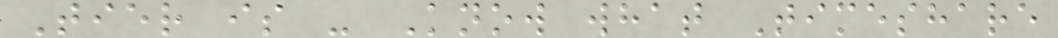Tier is - Know what Timeshare
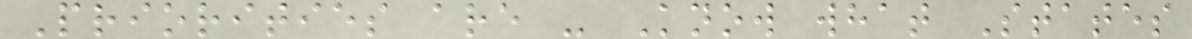Priorities are - Know what States
